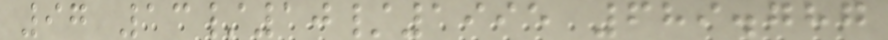97 13/10/1995 689.787
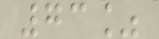73%
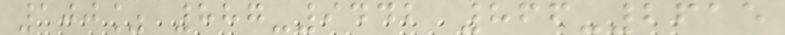100% 887-9442 866-2615
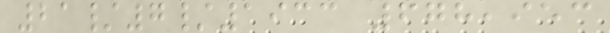21/7/1933 678,953
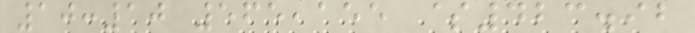10:10 565,155 $423.92
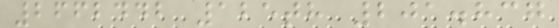2662442 125th 201.837
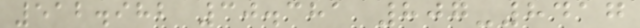512.982 30.381 807-8417
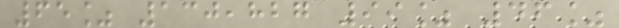65% 130,827 99% 46%
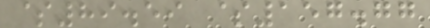$89.59 $157.77
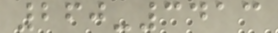260-3413
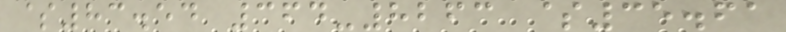$83.54 364-8263 $35.61
